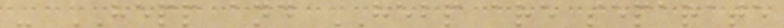- HEPP and HEBP are separate
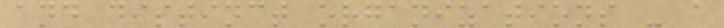and distinct organizations - a
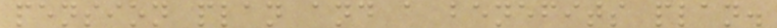pension plan and a benefits plan.
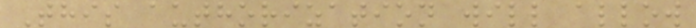This authorization will allow
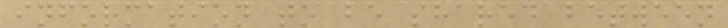information to be shared between
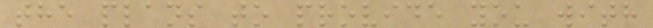the plans to provide you with
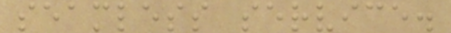seamless service.
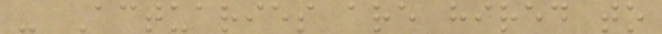- Actuaries are hired to
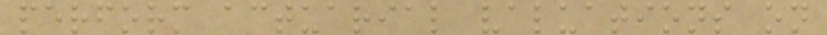perform actuarial valuations on
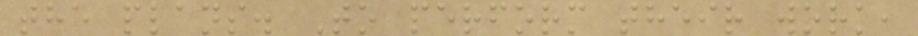the plans. To perform their work,
